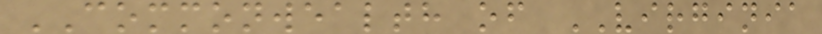COMMONWEALTH of VIRGINIA
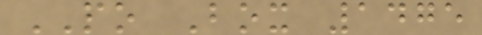PO Box 1475
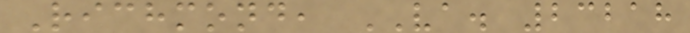Richmond, VA. 23218
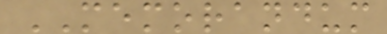MEMORANDUM
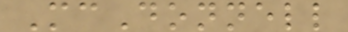McDonnell
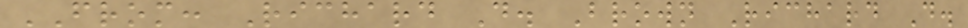FROM: Richard D. Brown Richard D.
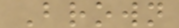Brown
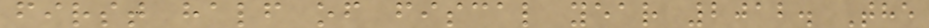first half of fiscal year 2012. The
